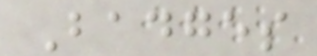Badges
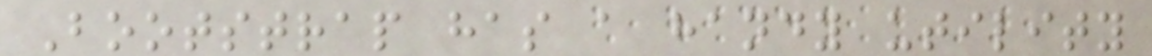Bootstrap has a handy utility
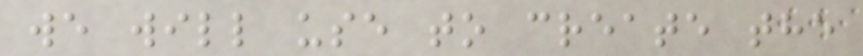we will use to create the
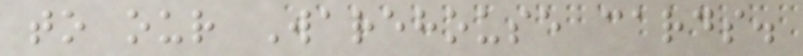to our Warehouse cards.
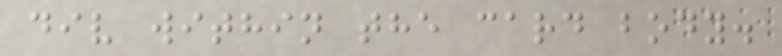div within the card body.
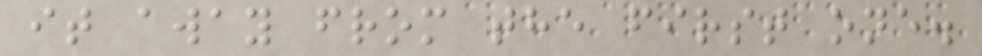it away from the first one.
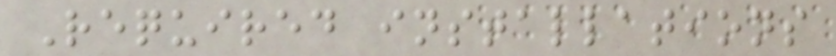Required installations
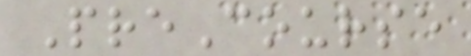PreCourse
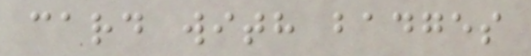card with badges
